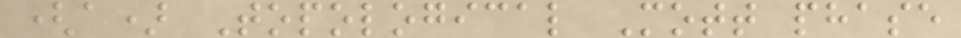(a) Topological Mott phase
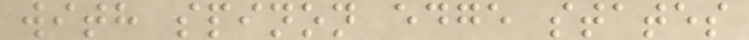with spinon edge states
